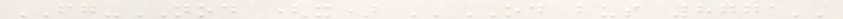FG-NOD (x) ''OD bus 8771''
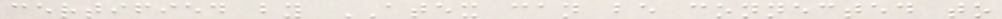certified by ATEX can be connected to
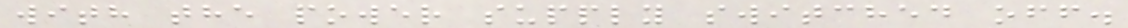with the power supply switched off.
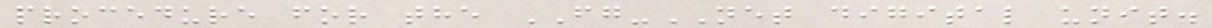procedure for the FG-NET digital unit.
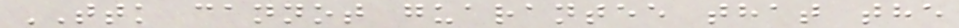TTK cannot guarantee that the
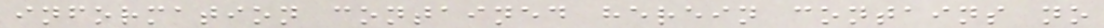information contained herein contains no
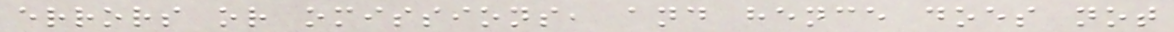errors or omissions, and hence does not
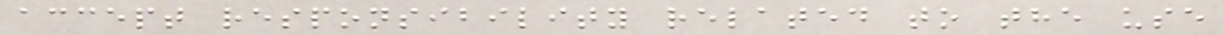accept responsibility related to the use
